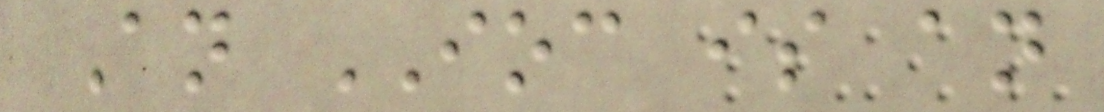An IOC is an
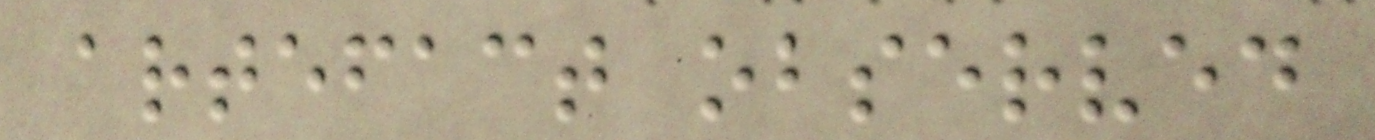artefact observed
